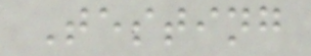Testing
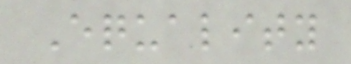Equality
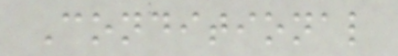Conditional
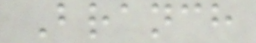Branch
